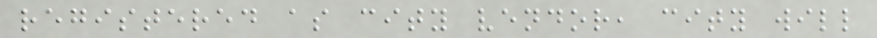registered as city vendor, city will
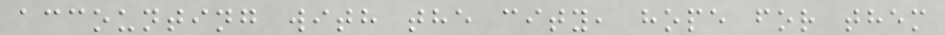accounting with the city, hope for them
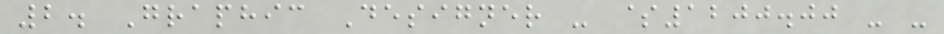2. Graphic Designer - $1200.00 - -
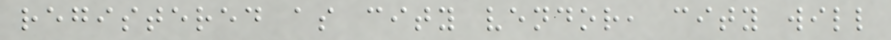registered as city vendor, city will
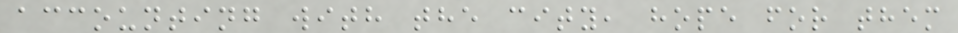accounting with the city, hope for them
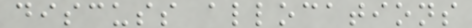discuss allocations
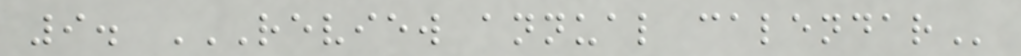9. REVIEW ANNUAL CALENDAR
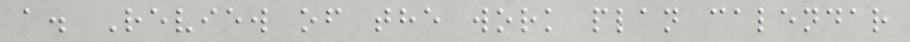a. Review of the work plan calendar
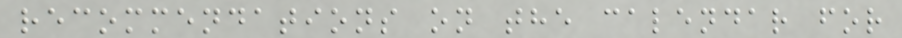recommendations on the calendar for
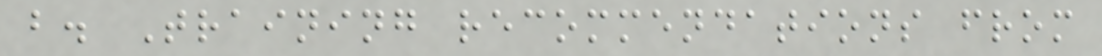b. Training recommendations from
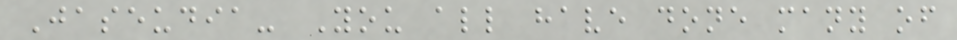Jaseudia- You all have done many of
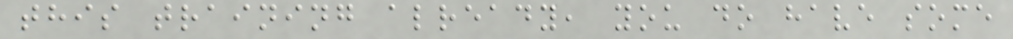this training already, you do have some
